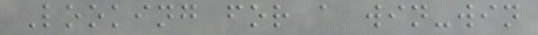Looking for a win-win
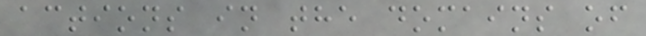actions in the domains of
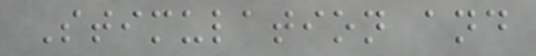Stimulation and
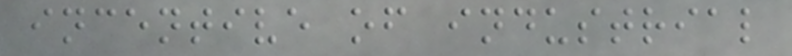incentive of industrial
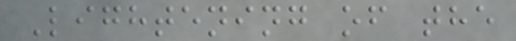Lightening of the
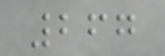267
